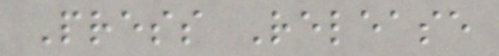Press Release
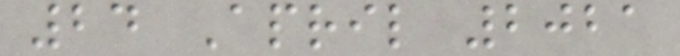24 April 2021
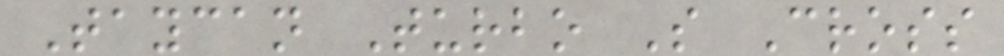Taycan Turbo S Cross
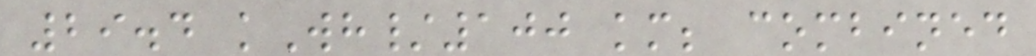29.4 kWh/100 km; combined
